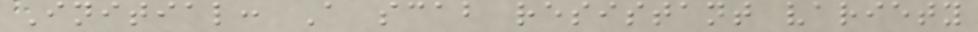Initial: A scab resistant variety
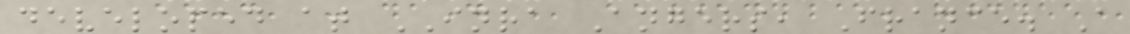developed at INRA Angers, France. A
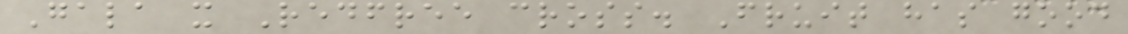Gala x Redfree cross. Fruit has good
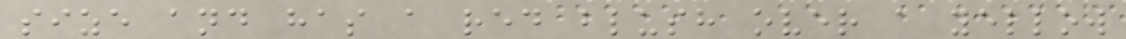size and has a red blush over a yellow
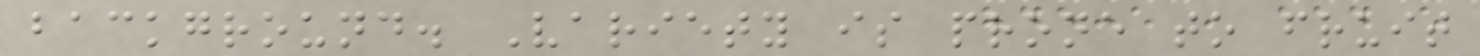background. Variety is prone to fruit
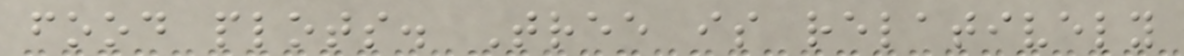food plots. Tree is relatively
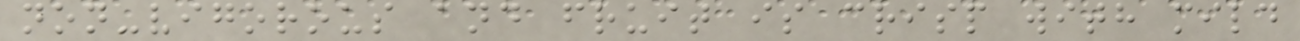non-vigorous and fruit is crisp with mild
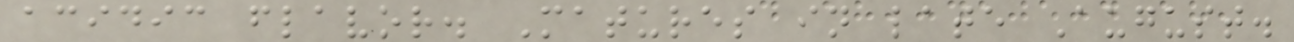acidic flavor. Matures in late August.
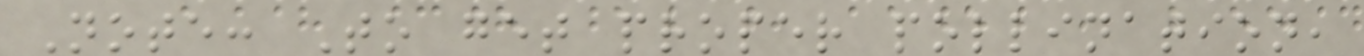Note: To get proper pollination,
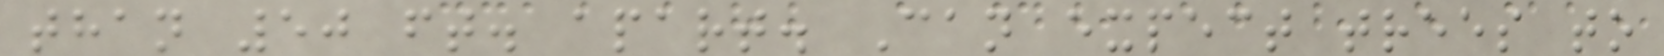than 50 ft. apart. Can expect trees to
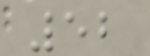52
